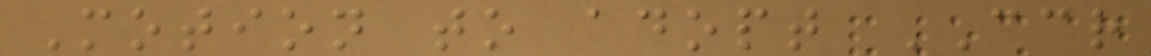Motion to adopt CCR
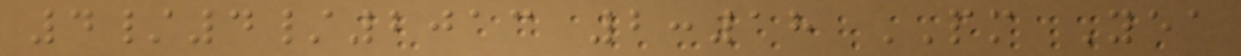4/4/2013 2:18 PM Yea
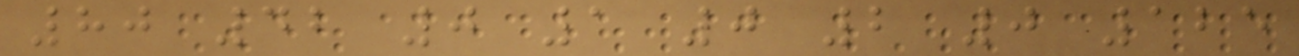80 42 0 1 0 2 0 125
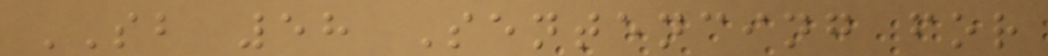SB 58 Sentencing for
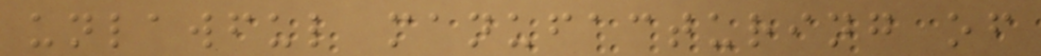unlawful manufacturing of
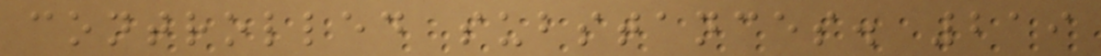controlled substances. 219
